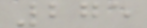275
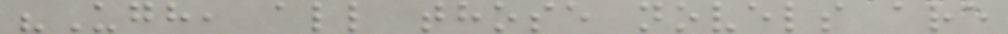"Ugh, all those novels are
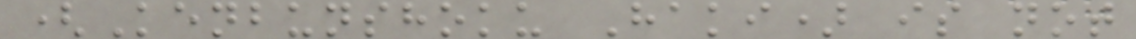(Kenbunshoku Haki) is not
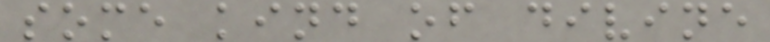some kind of divine
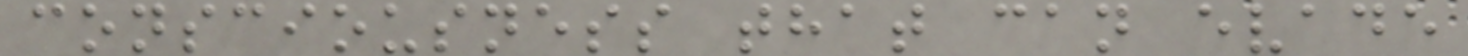consciousness that can evade
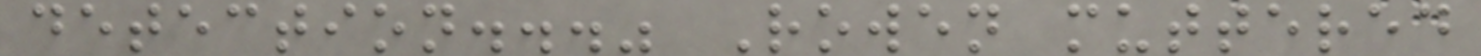detection..." Rowen muttered
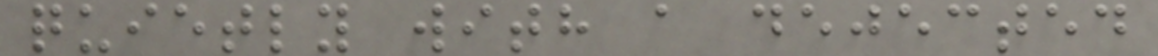quietly with a dejected
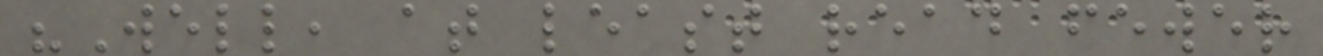"Well, at least read fewer
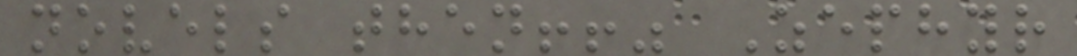novels then!!" Zephyr
